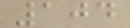104
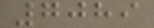7089
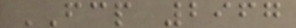FCP 2967
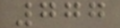777
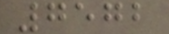7572
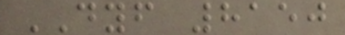DYF 8150
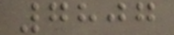7807
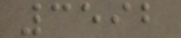3592
